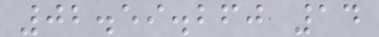02.59.260 14
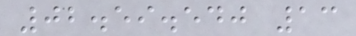02.59.540 13
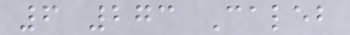6 273 Caleb
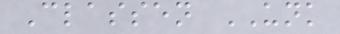Classen UNK
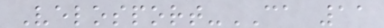Velosport-CA 11
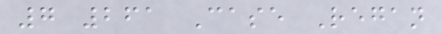7 261 Case Regan
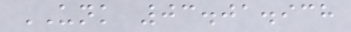UNK 03.01.938
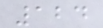124
